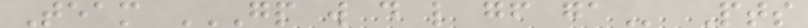Team GP W D L GF GA Pts
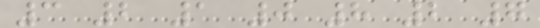3 2 1 0 8 2 7
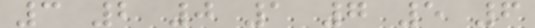3 2 0 1 7 5 6
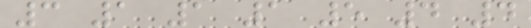3 1 1 1 5 4 4
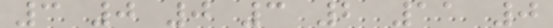3 0 0 3 2 11 0
